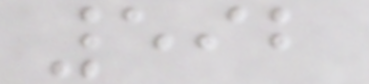592
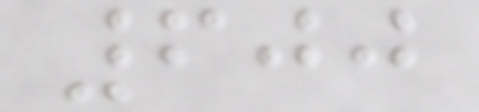600
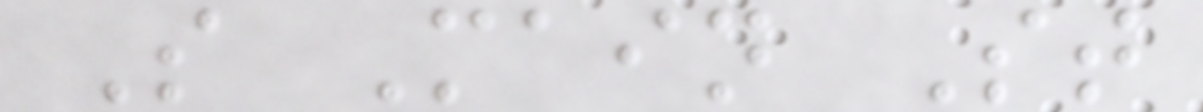S Main St
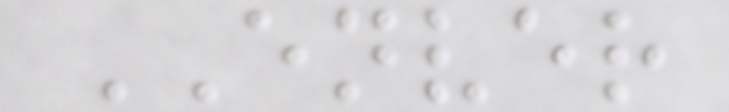ENVER
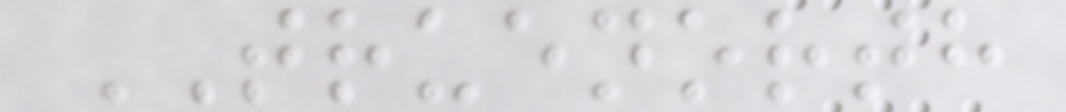TRUENORTH
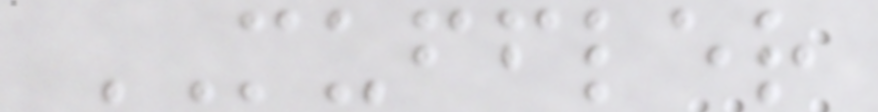MUFFLER
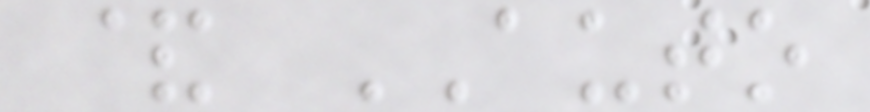& AUTO
